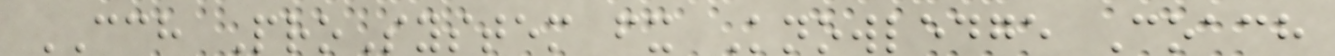CCH ProSystem fx Knowledge Coach
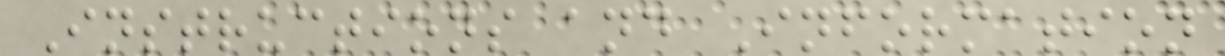Instructions and Information
